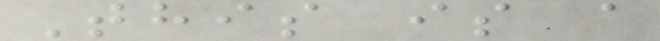This is a
